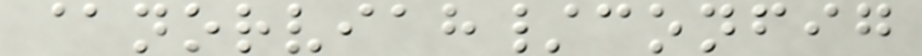@norviah/config
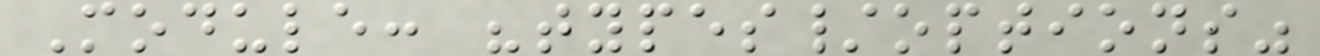Module: "types/options"
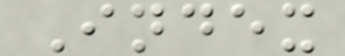Index
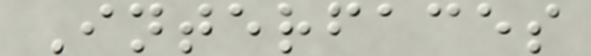Interfaces
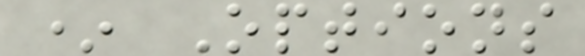* Options
